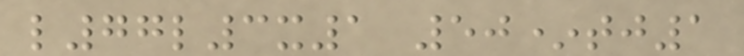l77l3x1 50*tj1
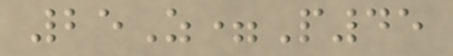25Z=P45
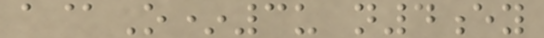a@O*3u n4ey
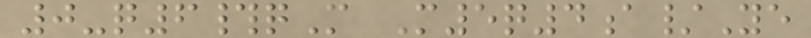0-q6#qM M5q4a/Ye
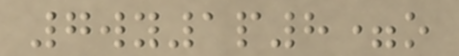7wy1p8=o
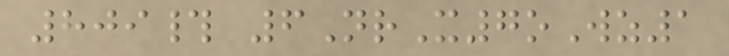809# 6NrX7oWz1
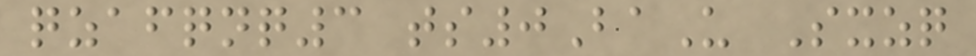qzafqnq3 ts0BaU Sxzq
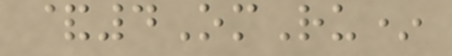&4OmRu*
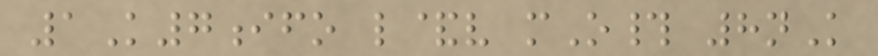1K7ifo l&v mO# 8nK
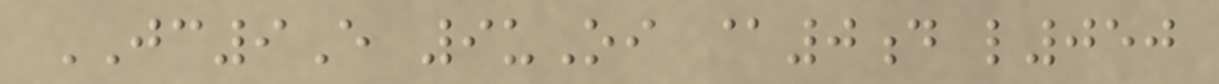JC9E 9uOi @0d l050
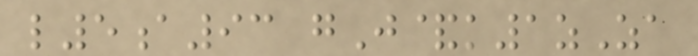l5a93 gJ&k1zZa
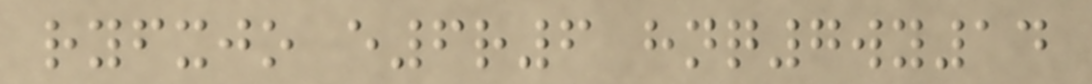ryfxjo e6r6 hnq7wy14
